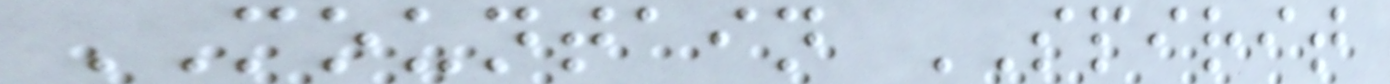MOUNTAIN SPIRIT
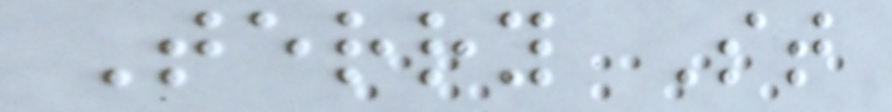Terry St
